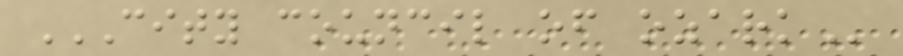CITY COUNCIL OF OZARK
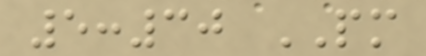5:30 PM
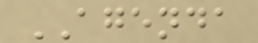AGENDA
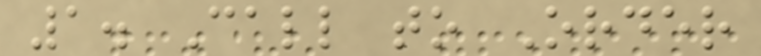1. Call to Order
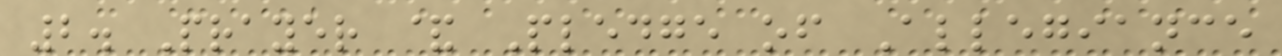2. Prayer & Pledge of Allegiance
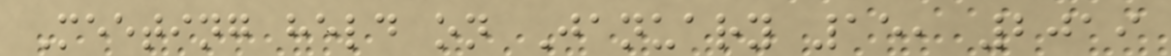Meeting held on January 15, 2019
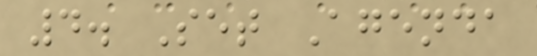4. Set Agenda
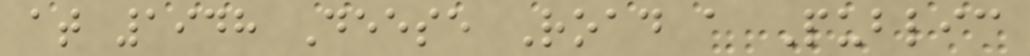at 1948 Deese Road a Public
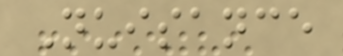Nuisance
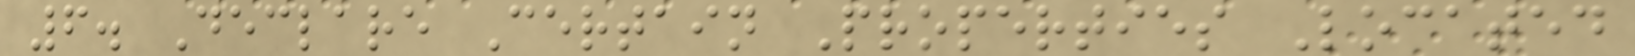6. Declare Certain Properties Located
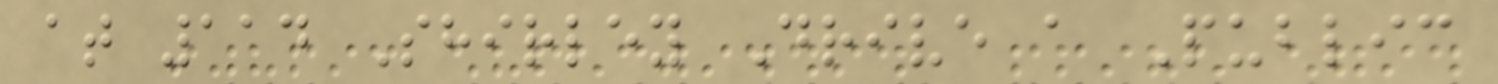at 114 Shirley Drive a Public
